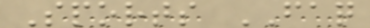Sports FAQ
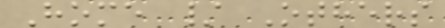Home / Others
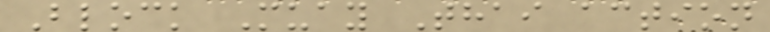Block Muay Thai action
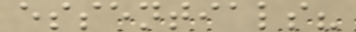essentials?
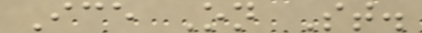Ice On St.
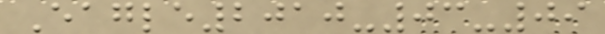Eagle2010-03-09
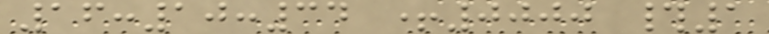16:10:34 +0000 #1
